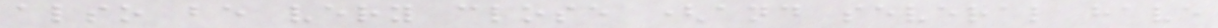also be very close (and several have
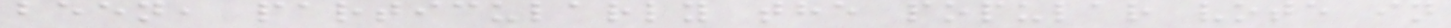been, particularly the popular vote in
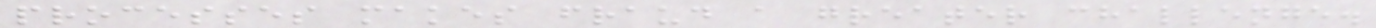processes makes fraud a greater challenge.
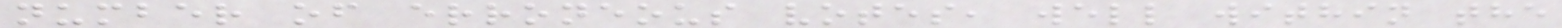number of erroneous votes, well within the
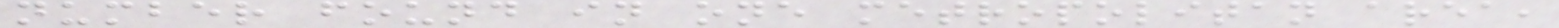number found in one metropolitan area,
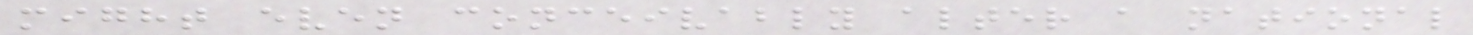might even conceivably alter a national
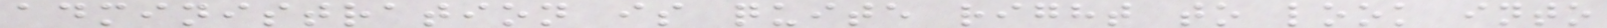administration is quite right to look into
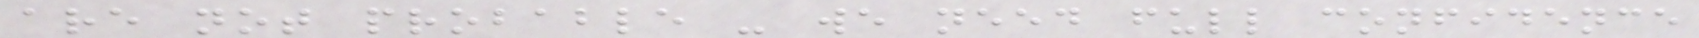are not probable - we need full confidence
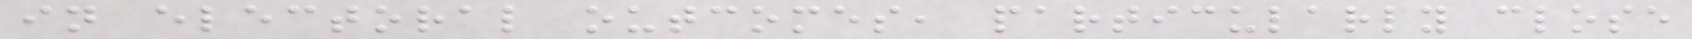in electoral outcomes, particularly close
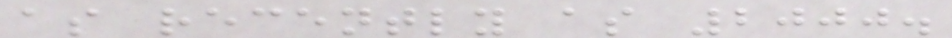as recently as 2000.
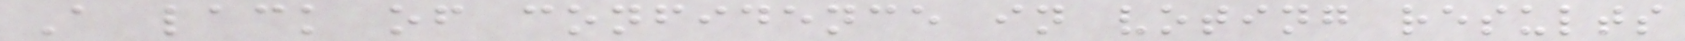A lack of confidence in voting results
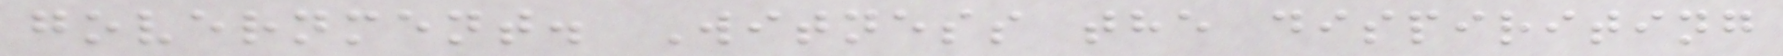government. Witness the dispiriting
